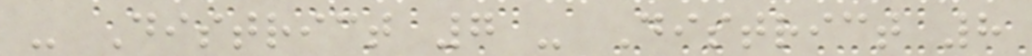- District 7 - District 8
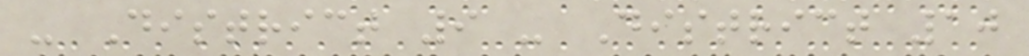- District 9 - District 10
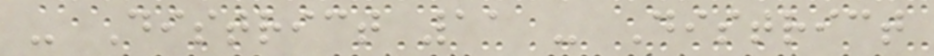- District 11 - District
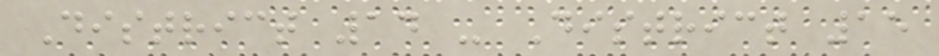District 14 - District 15
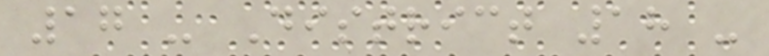17 - District 18 -
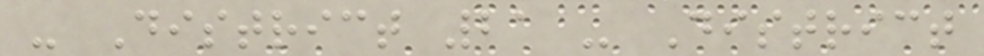- District 21 - District
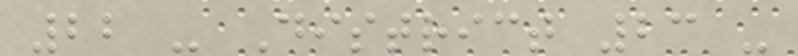22 - District 23 -
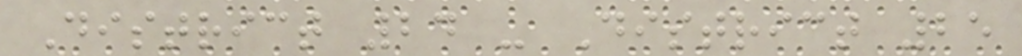District 24 - District 25
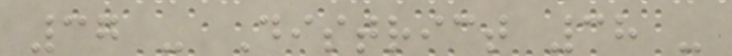37 - District 38 -
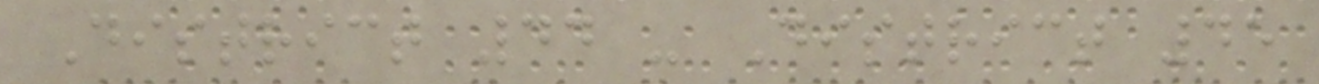District 44 - District 45
